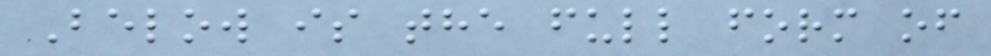Below is the full form of
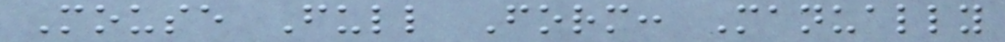Mouse Full Form: Manually
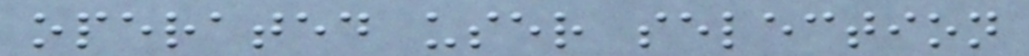operated user selection
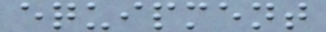equipment
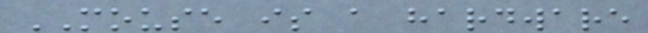MOUSE is a hardware
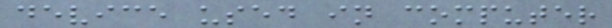device used in computer
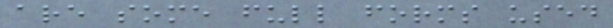are some full forms used
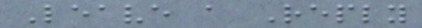Leave a Reply
